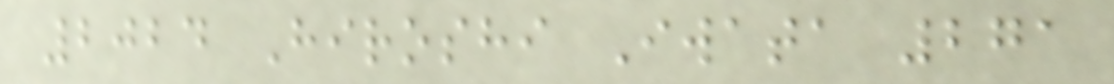2024 Hiroshi Iwata 271
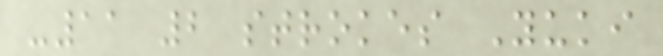-11 2 strokes Yuki
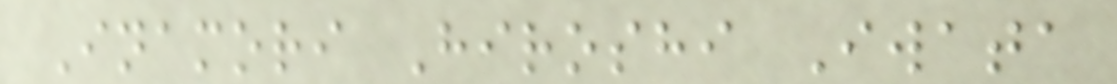Inamori Hiroshi Iwata
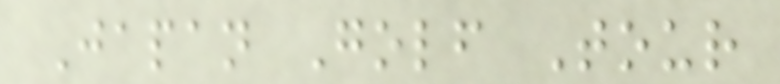Japan Golf Tour
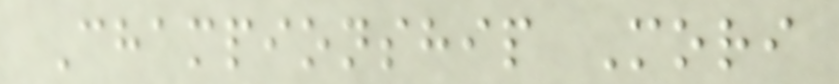Championship Mori
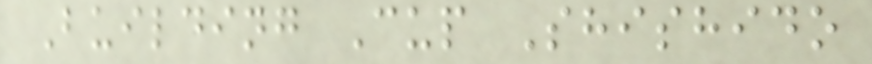Building Cup Shishido
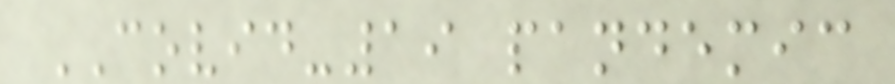COVID-19 pandemic
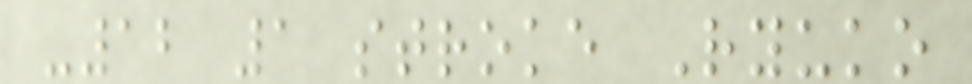-12 1 stroke Ryuko
